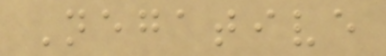Negative
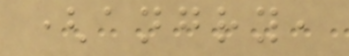(angry,
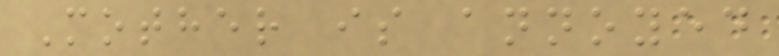Mother is annoyed
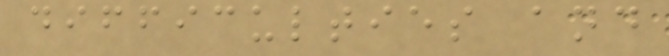difficulties and
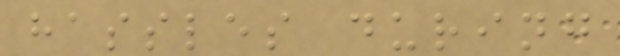hassles during
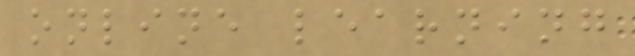online learning
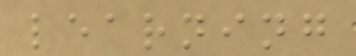learning
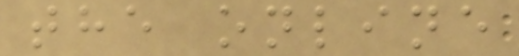the online
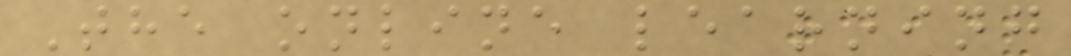The online learning
